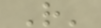R'
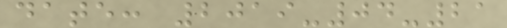date: 2019-04-21
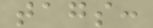tags:
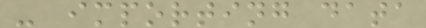- importing data
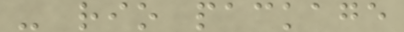- rio package
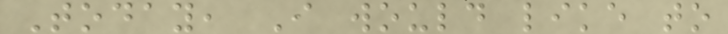Today, I would like to
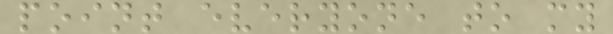point everyone to my
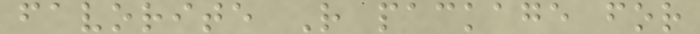favorite R package for
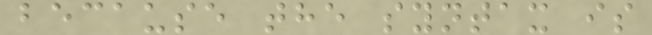because the syntax is
